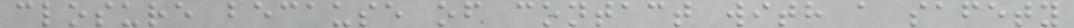closure because of contact with a safety
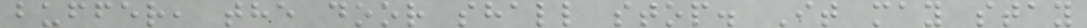buffer, the door shall stop. It may stay
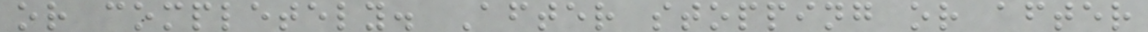or completely. After stopping or after
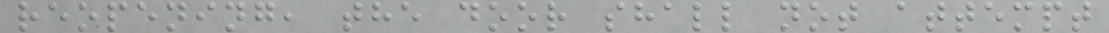reopening, the door shall not attempt
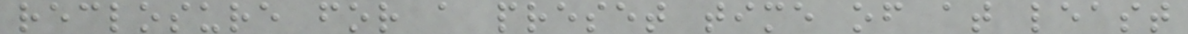reclosure for a preset time of at least
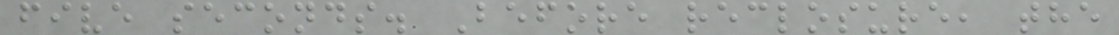five seconds. Before reclosure, the
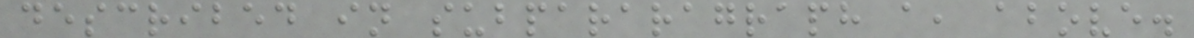described in subpararagraph a, above.
